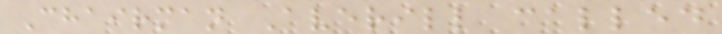Chairman Averill called
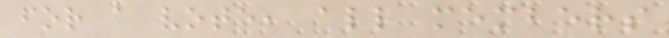for a vote, all members
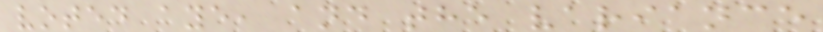voted aye, and the variance
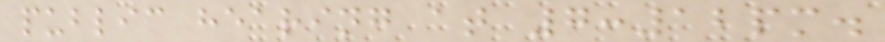public hearing at 7:12pm.
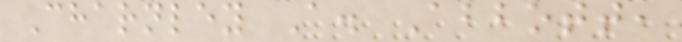Charnley A. Abbott,
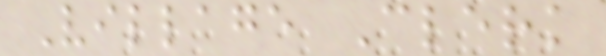Village Clerk
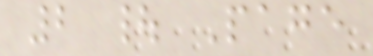2 | Page
